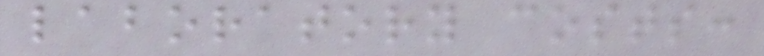laboratory costs:
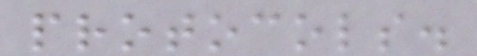protocols.
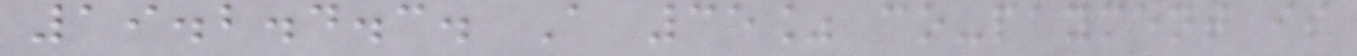19.2.4.3. A 35% co-payment is
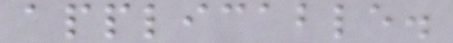applicable.
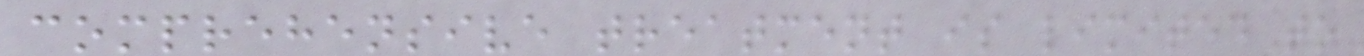comprehensive treatment is limited to
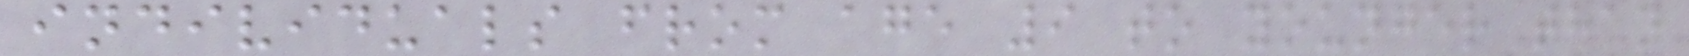individuals from age 9 to younger than
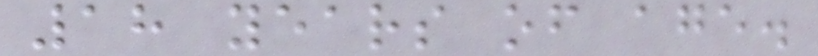18 years of age.
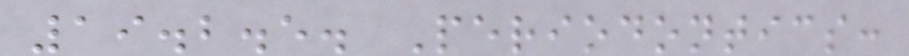19.2.5. Periodontics:
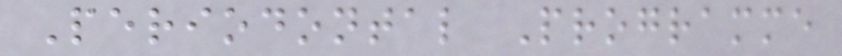Periodontal Programme
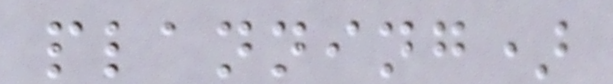planning)
